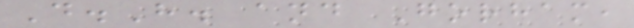D.H. and Gorham,
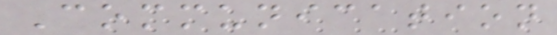Communication
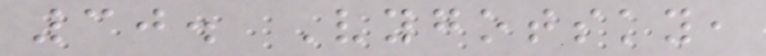30. Vygotsky,
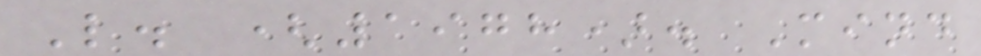L. (1978). Mind
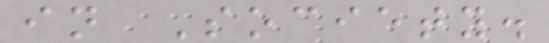in Society.
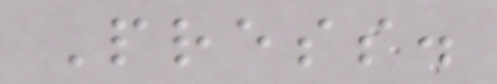Press.
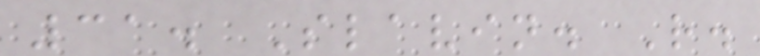31. Slavin. R.
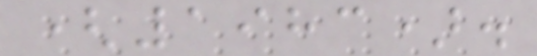(1983).
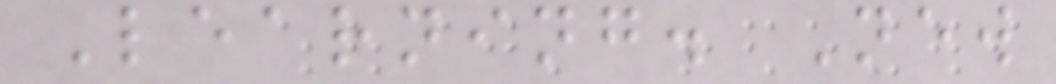Learning. New
